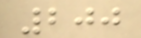200
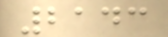2143
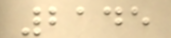2145
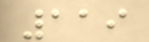119
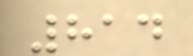814
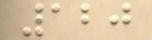120
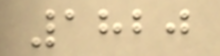1820
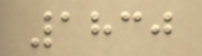1830
